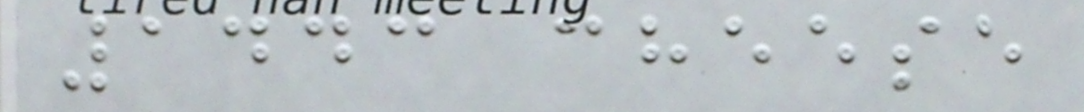1443 cheese
